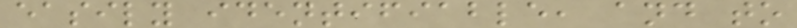easily identifiable, and to
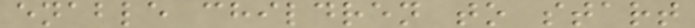enable children to start
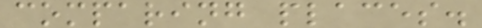comparing places.
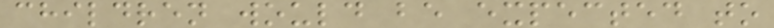children would be expected to
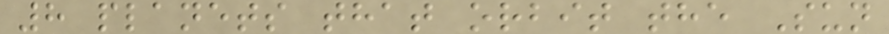8 planets that orbit the Sun
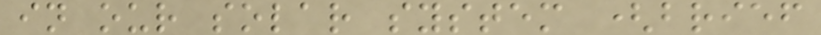in our solar system (brief
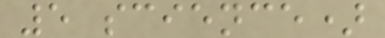5 science)
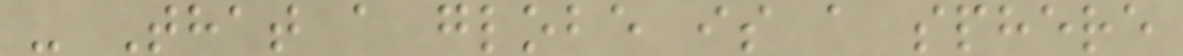- That a globe is a sphere
